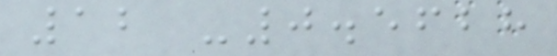12 -0.5628
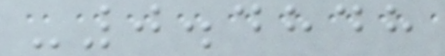-0.4848
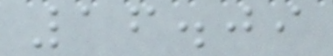16.09
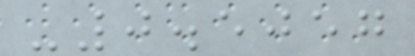-0.5057
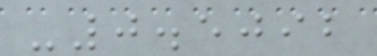-0.5092
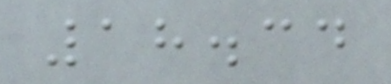18.34
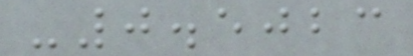-0.5023
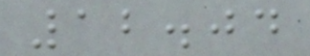12.04
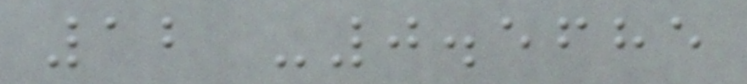12 -0.5685
